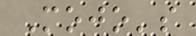Mojo's
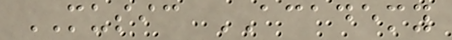MUSIC ACADEMY
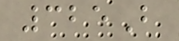325B
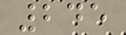245
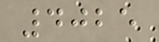4025
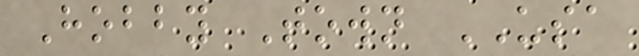Hobby Town USA
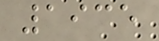1935
